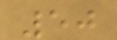50
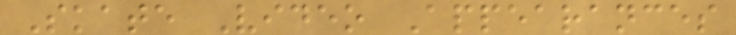Skate Video Appearances
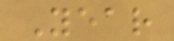Year
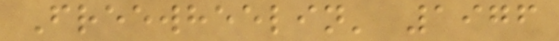Freewheelin' 1976
